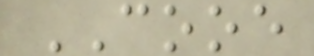COOE
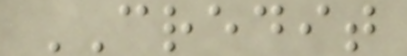CREDIT
